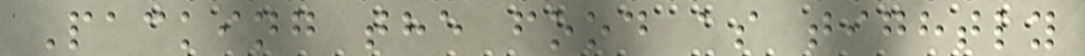Packing the food as tightly
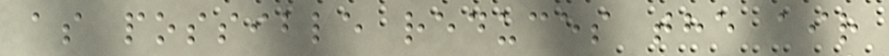as possible reduces the air
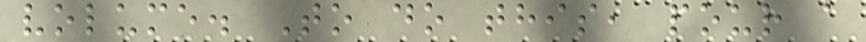volume. To do this, pour a
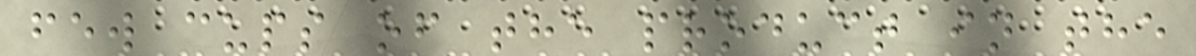few cups of the product in the
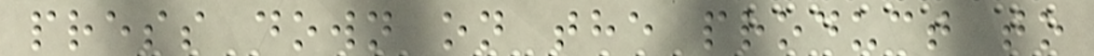press down on the product to
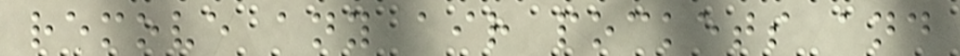remove any air pockets and
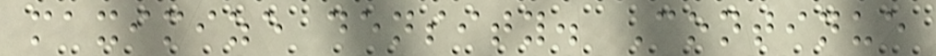maximize density. Continue
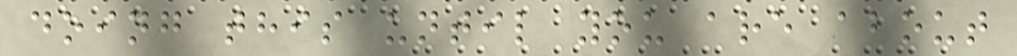doing this until you are about
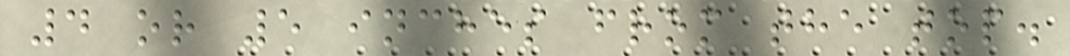4 or 5 inches from the top.
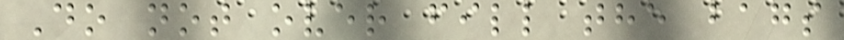Do not over fill the bags
